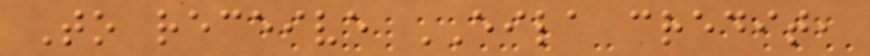To receive EILA credit,
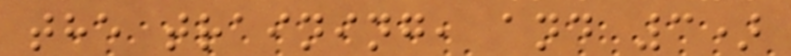the training, and 3)
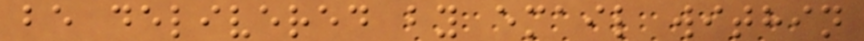be delivered by email within
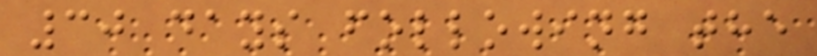30 days following the
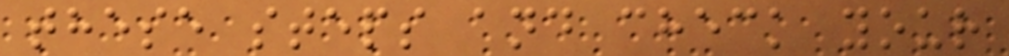these steps and check your
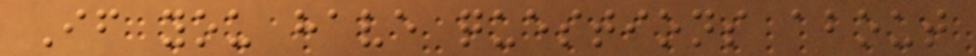If you have questions about
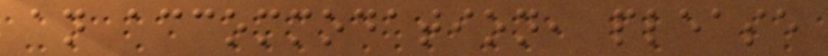an accommodation, please
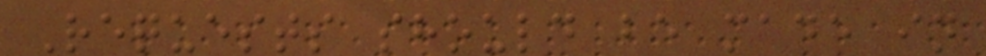Requests should be made in
